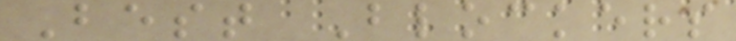Best Blockers
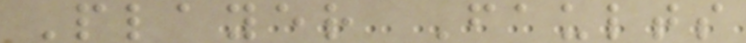Player Faults
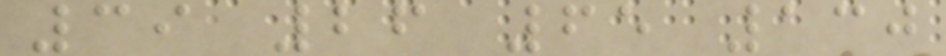39 26 65 130
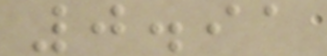0.91
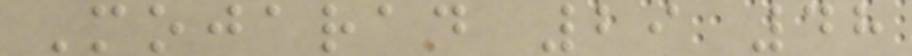Mojarad 29 48
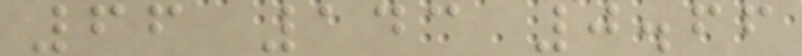66 143 0.66
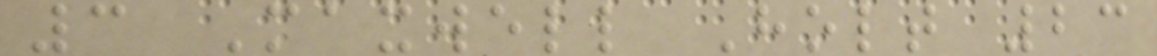3 Maxwell Holt 23
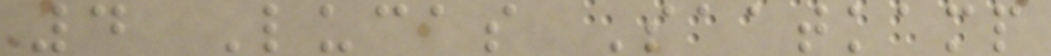4 Lucas Saatkamp
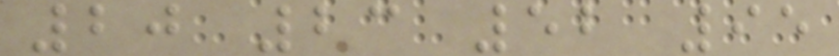20 23 52 95
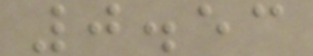0.53
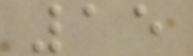15
